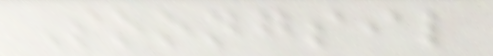Soongsil
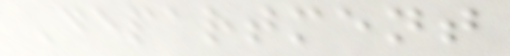Department
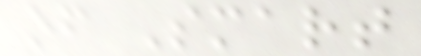of Smart
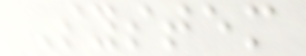System
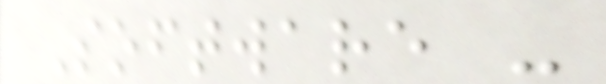Software -
